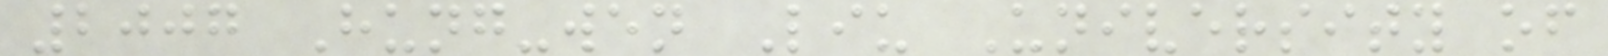2007 Hung-wen Liu University of
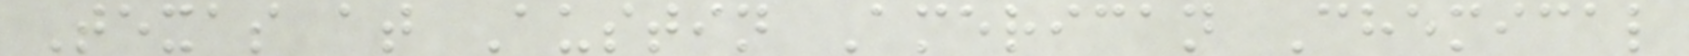Texas at Austin American Chemical
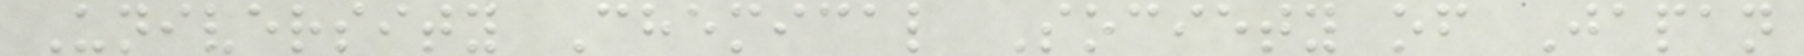University Chemical Society of Japan
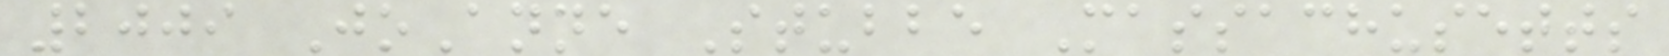2009 JoAnne Stubbe Massachusetts
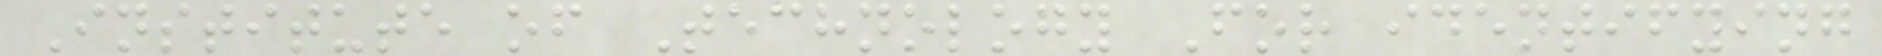Institute of Technology For identifying
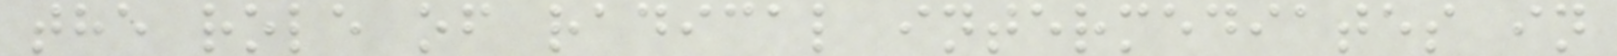the role of radical intermediates in
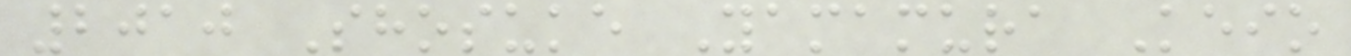2010 Shosuke Yamamura Keio
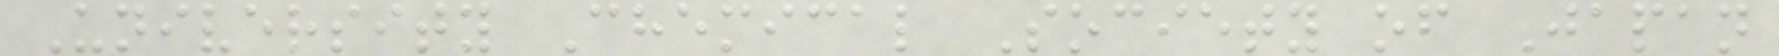University Chemical Society of Japan
